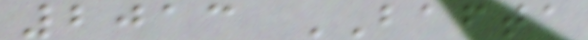2013 BAFTA
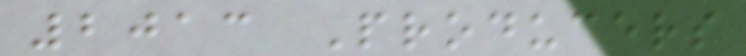2013 Producers
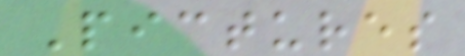Pictures
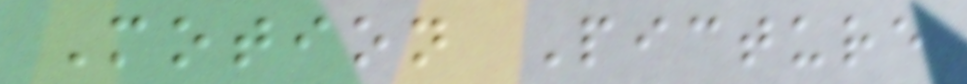Motion Picture
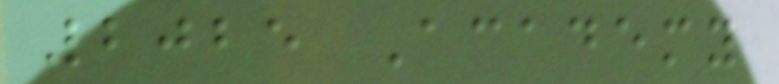2025 Academy
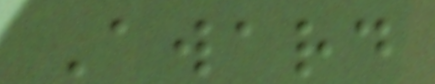Award
